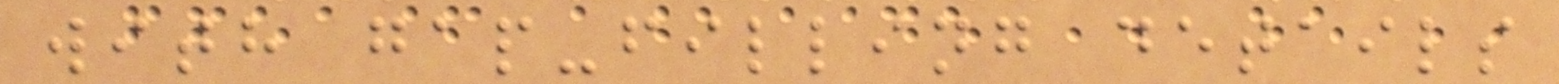with gap-filling details
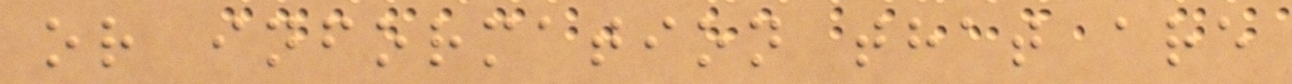or information that are
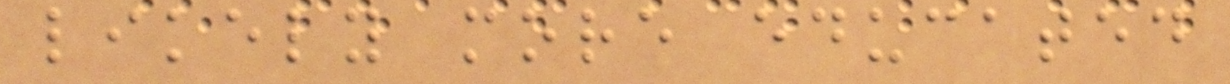likely more educated
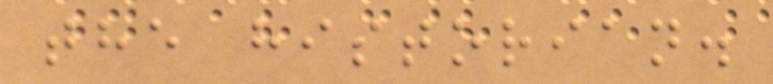the historian.
